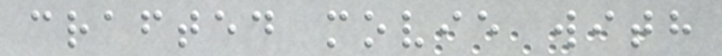crafted movie with
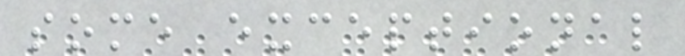some exceptional
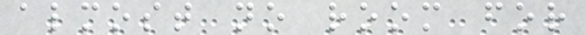almost no room for
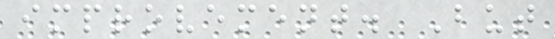improvement. But
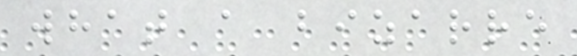what a bizarre
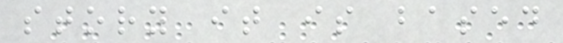story it is based
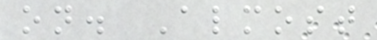on. Almost
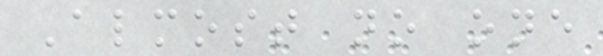Almost no one
